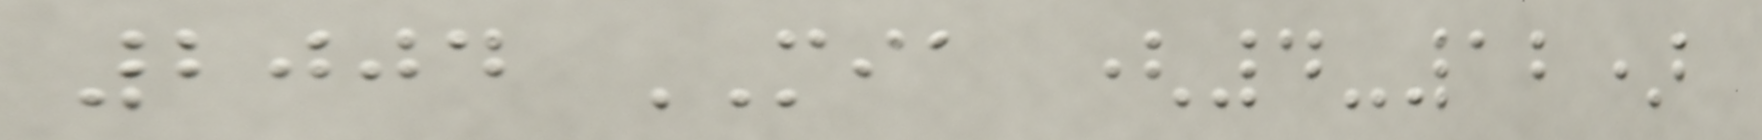2004 MIA (4-12)
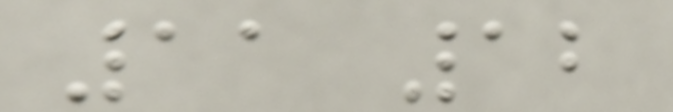11 12
